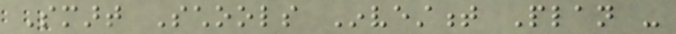Smart Schools Investment Plan -
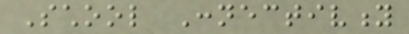School Connectivity
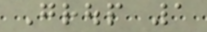Group 1
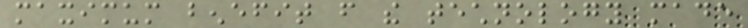maximum benefit from the technology made
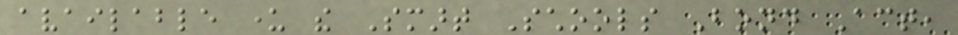available under the Smart Schools Bond Act,
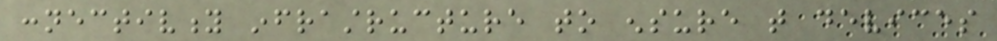connectivity infrastructure to ensure that devices
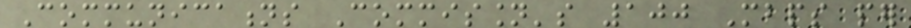Communications Commission's 100 Mbps per
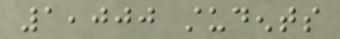1,000 students
